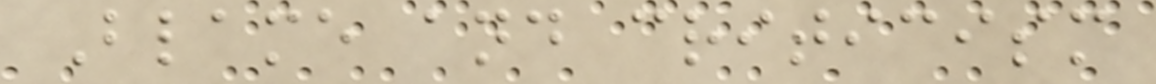Blame and criticism
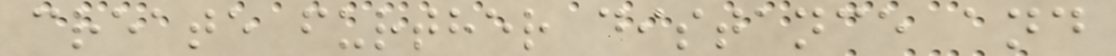create further distance and
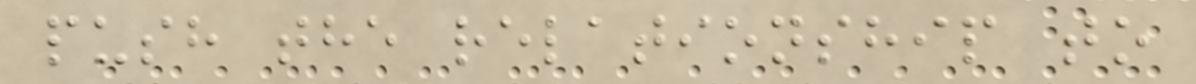push the relationship to
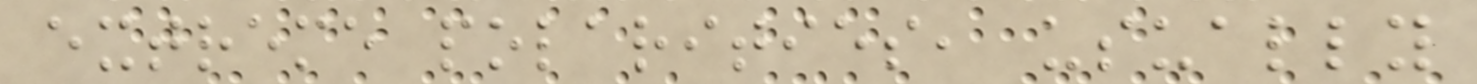extreme polarities, usually
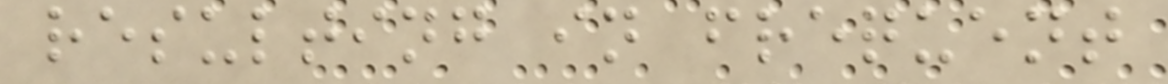resulting in frequent
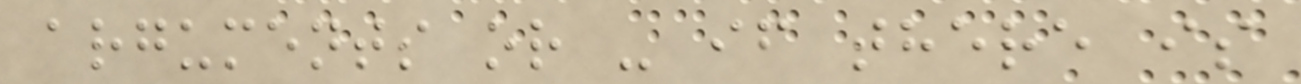arguments or - if there is
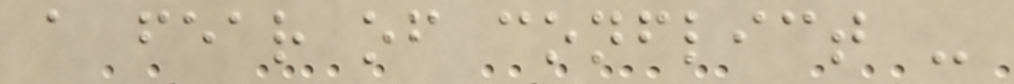a fear of conflict -
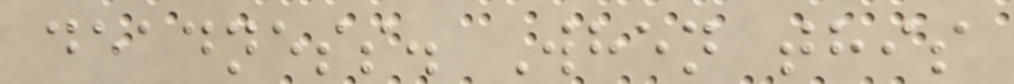deadness. When this
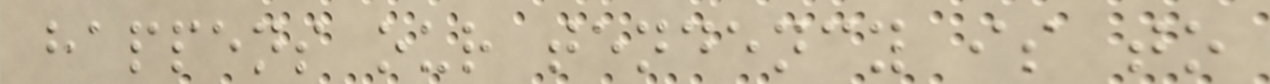happens our tendency is to
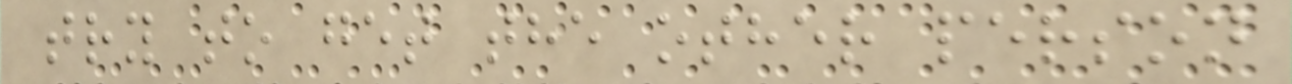try to get the other person
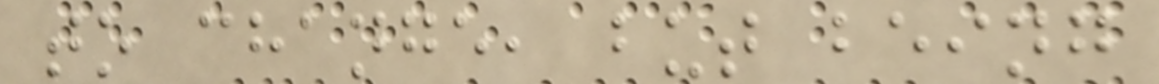to change, but being
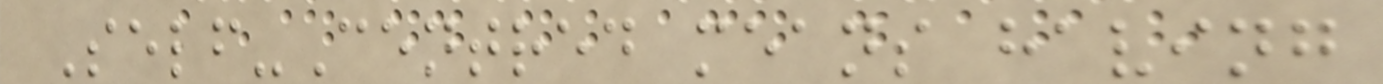Self-Centred means having
